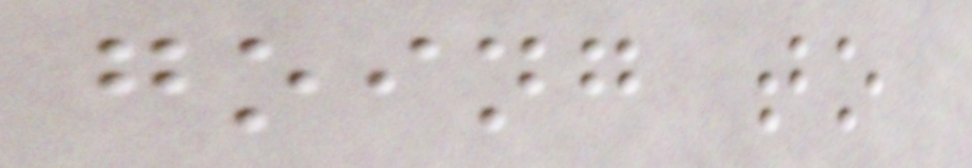going to
